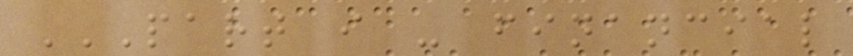PART I - FINANCIAL
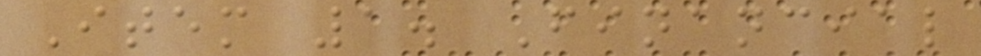Item 1. Financial
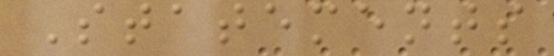Statements
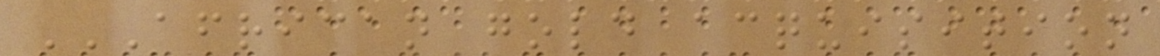AFRICAN GOLD ACQUISITION
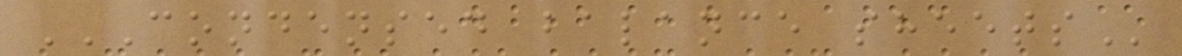CONDENSED BALANCE SHEETS
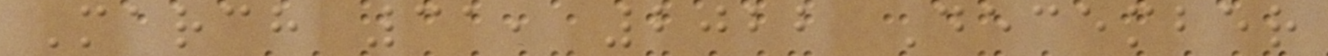March 31, 2022 December
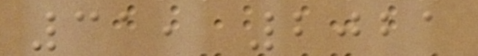31, 2021
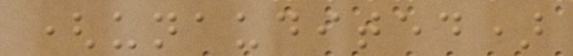(unaudited)
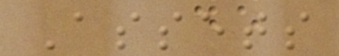Assets
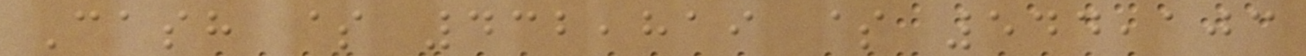Cash $ 432,819 $ 544,103
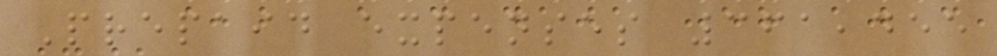Prepaid expenses 361,455
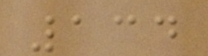134
